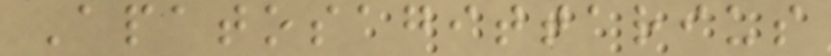Apatosagittarius
